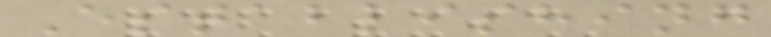Establishing
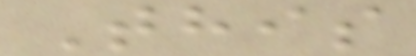This
